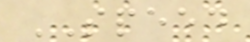SPEED
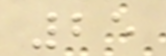25
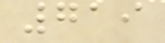719
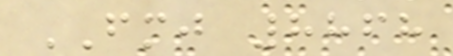FMJ 8868
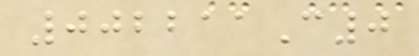002211C0
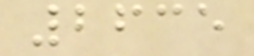2635
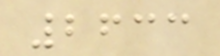2633
